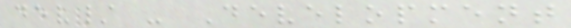dev/ - Development
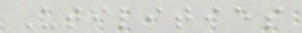Utilities
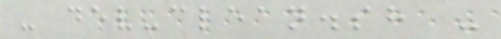- dev-clean.sh -
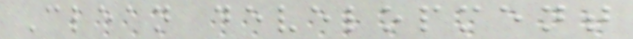Clean development
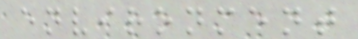environment
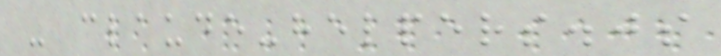- claude-helpers.js
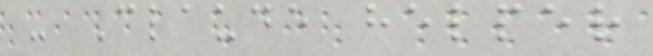- Claude helper
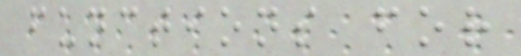functions for
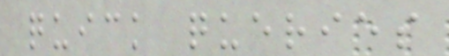quick queries
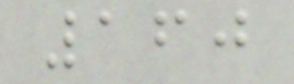160
